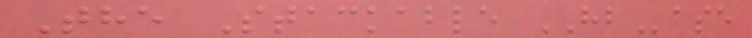The Stackable HBase
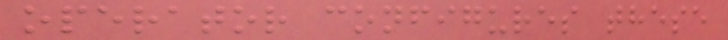operator configures these
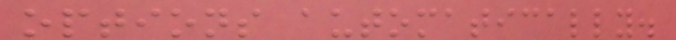options automatically.
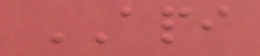API
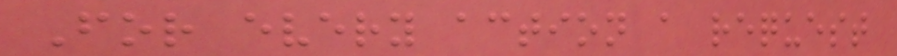For every action a request
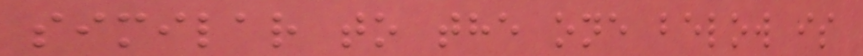similar to the one below is
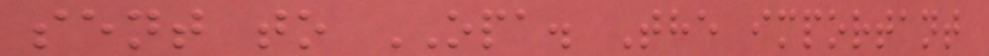sent to OPA. The important
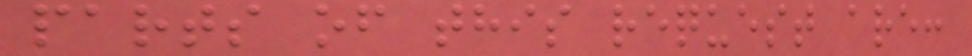parts of this request are:
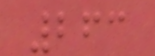263
